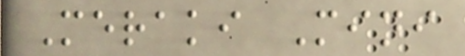Meraki Mini
